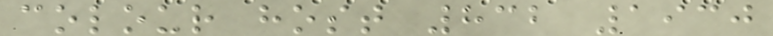colour host 832 1930
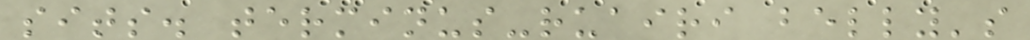sits. terminus-ruairi belly's
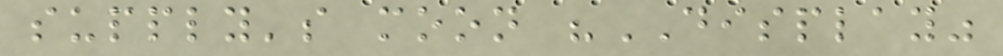supply's moon "DISPLAY"
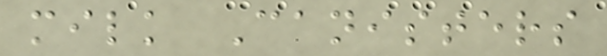milk Canisters
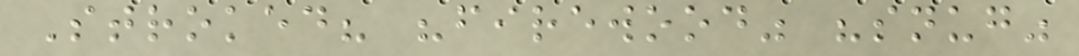Stroked? "firewood" "snug"
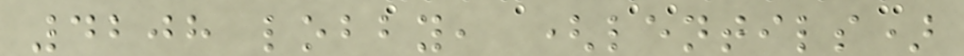4208 lobby, (lentils)
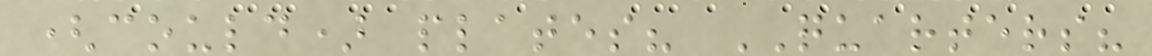(could) plates? QUARTERS?
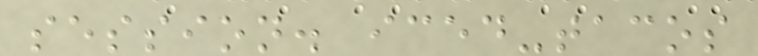session. iced-tacos
